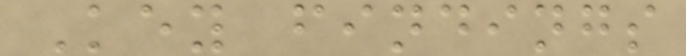Key findings
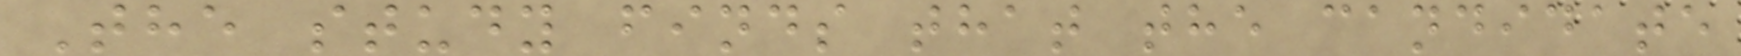The study finds that the candidate
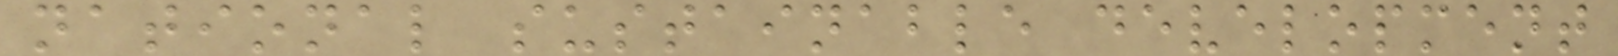national sustainable development
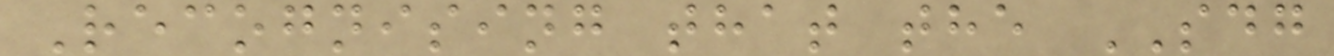Recognising that the SDG
